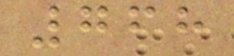768
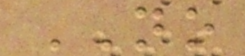NO
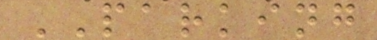PARKING
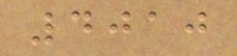4010
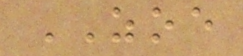ZOE
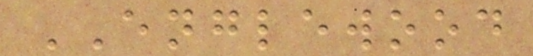ENGLEWOOD
